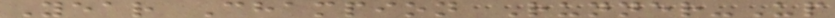Year Champion Runner-Up
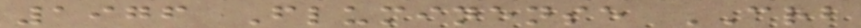1976 Fluminense CRB
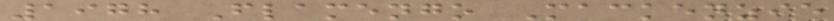1978 Flamengo Mackenzie
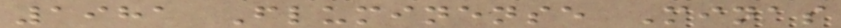1981 Fluminense Minas
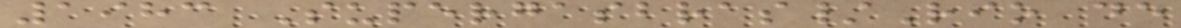1983 Supergasbras/Rio de
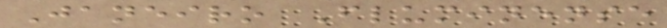Janeiro Fluminense
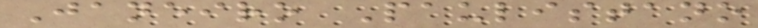Janeiro Paulistano
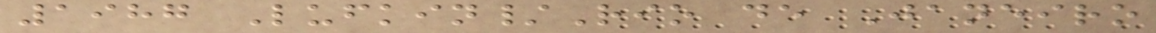1987 Lufkin/Rio de Janeiro
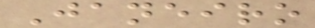Janeiro
